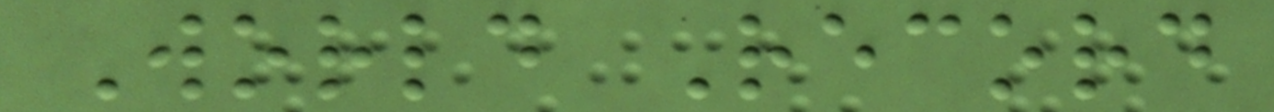World Record
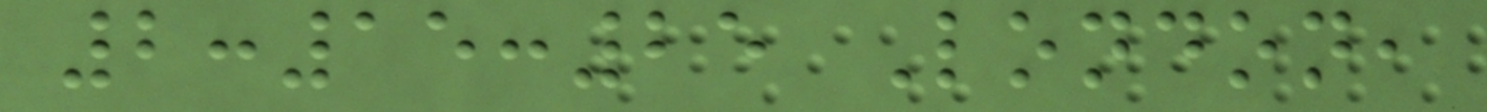2:15:25 London,
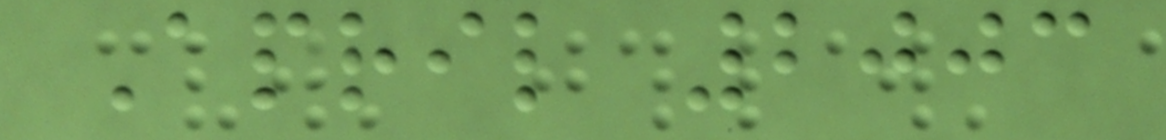April 2003
